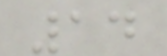14
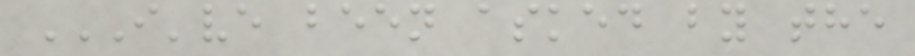I'VE BEEN ASKED BY THE
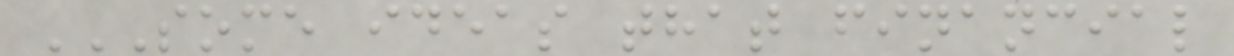SOME IDEAS THAT FINANCIAL
